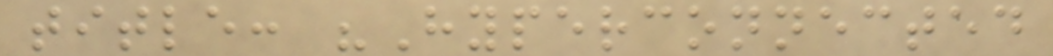title: "Hyperconnected
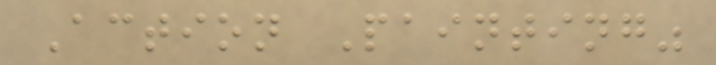Action Painting"
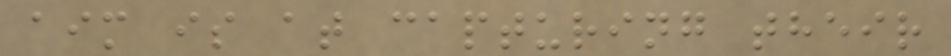aim is at capturing their
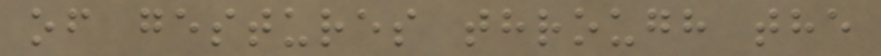of gestures through the
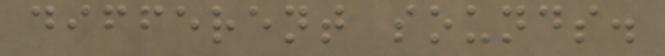different sounds.
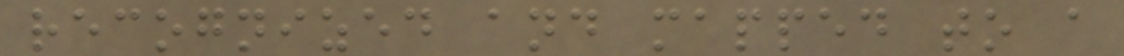recognized and mapped to a
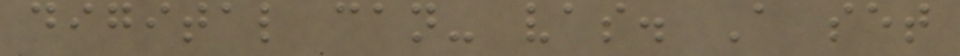digital can- vas. A set
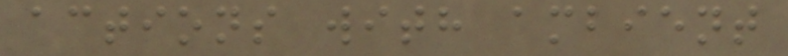actions with ambient
